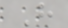H
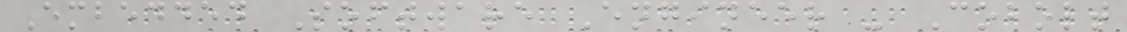Embedded Software Engineer - Cobolt
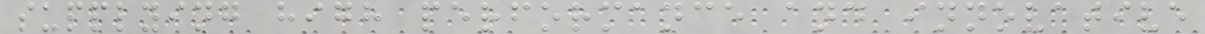supplying high performance and innovative
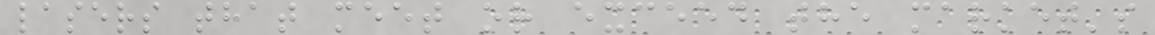lasers that meet or exceed the market's
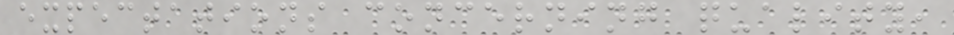expectations concerning quality,
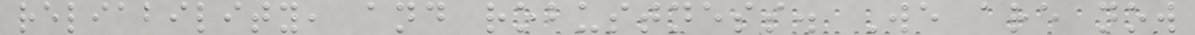reliability, and robustness. We are now
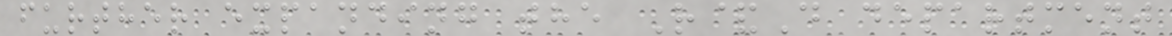further expanding the R&D department
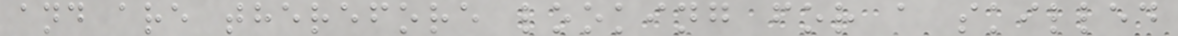and are therefore looking for a skilled
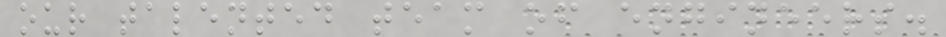our talented team of engineers.
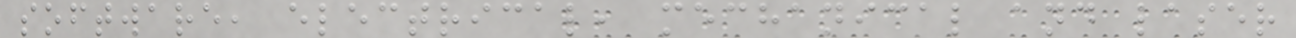software, electrical, mechanical and laser
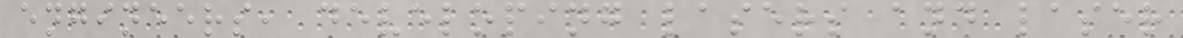engineers, developing lasers and laser
